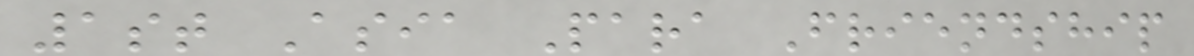1st Asia Para Friendship
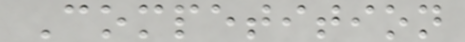Competition
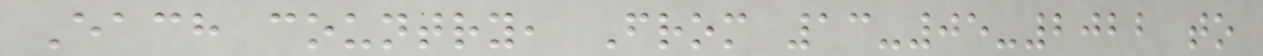Each country, From 13-05-2022 to
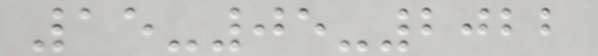15-05-2022
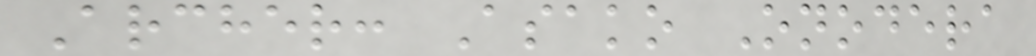Archer: Asako Onodera
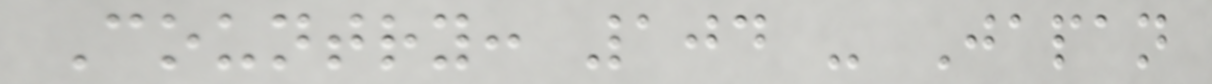Country: 104 - Japan
